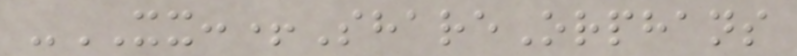-XX:+ShareOrphans
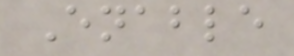Enable
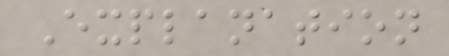Explanation
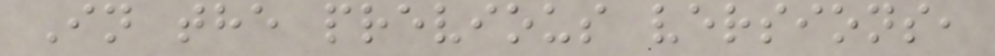In the previous versions,
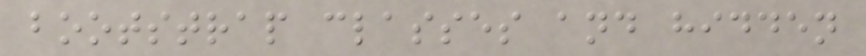bootstrap classes and hidden
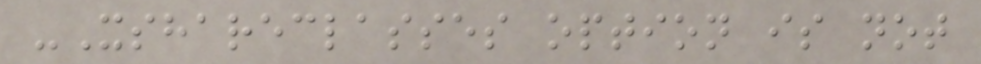-Xshareclasses option is not
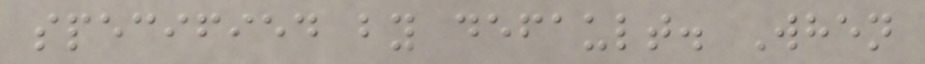specified by default. When
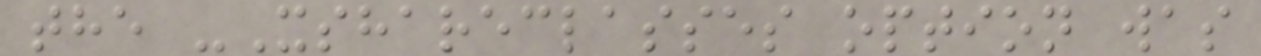the -Xshareclasses option was
